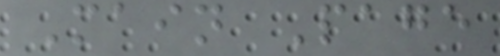Main Page
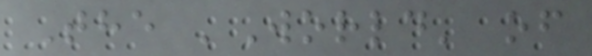The 'World' of
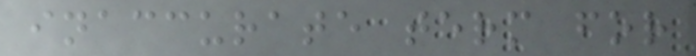inaccurate term for
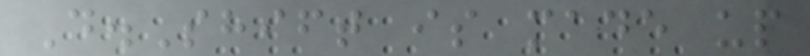D.Shift is made up
